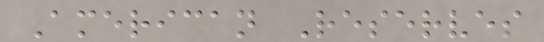American Reserves
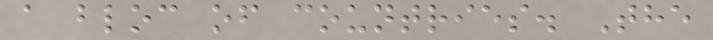a bloc of countries. The
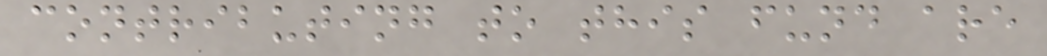contributing to this fund are
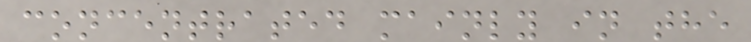concentrated mainly in the
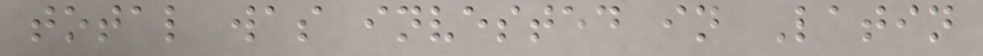total was invested in Latin
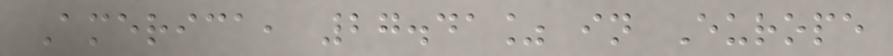America, 27.41% in Europe
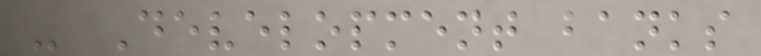- Development banks
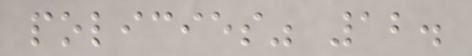policies" 12.
